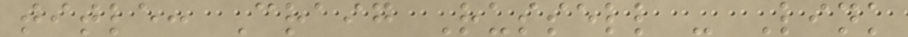title: Craig Russell - Link
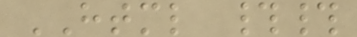HTML ##
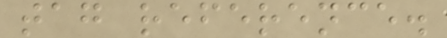tag reference.
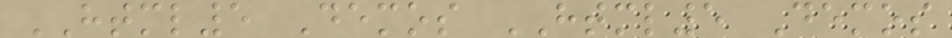HTML5 Demos HTML5 Demos
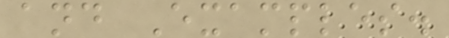and Examples.
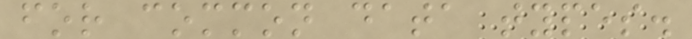for common data types.
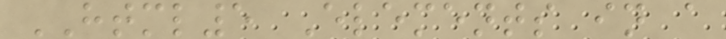HTML5 Elements in a
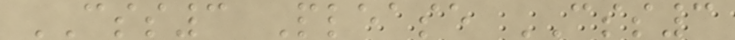CSS3 Please CSS3
